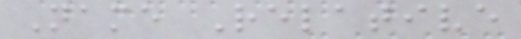Name Relative
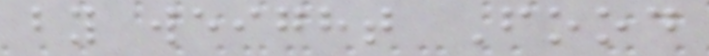by weight Food
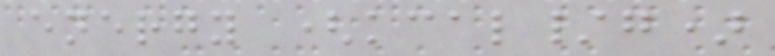energy (kcal/g)
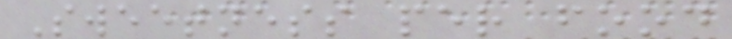Sweetness per food
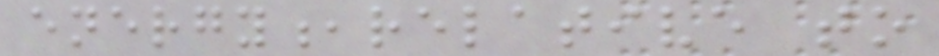energy,relative to
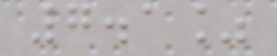7.1%
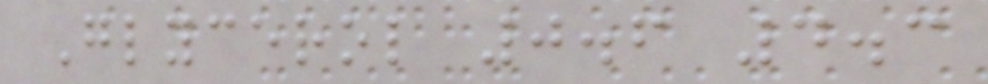Glycerol 0.6 4.3
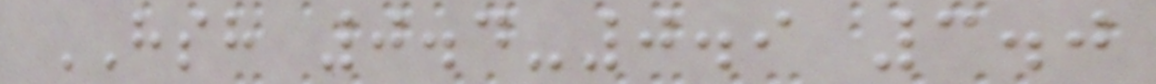HSH 0.4-0.9 3.0
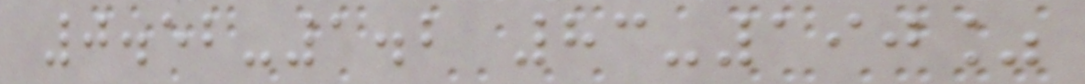0.52-1.2 83-190%
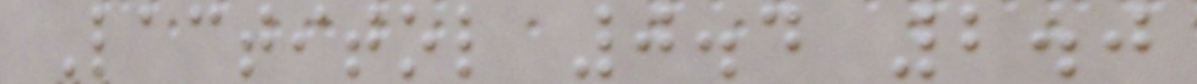Lactitol 0.4 2.0
